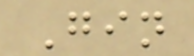Gin
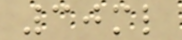30ml
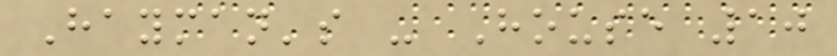Hayman's - House 10
